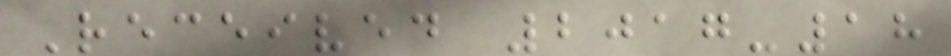Received 2017-18
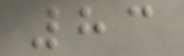83
